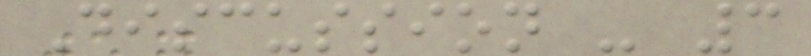Discussion - 3
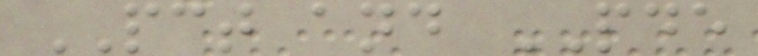PCT and PDE
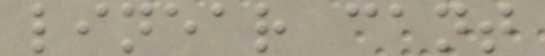linear cant
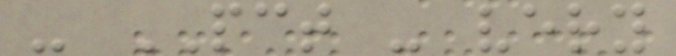- PCT - very
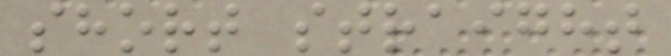short straight
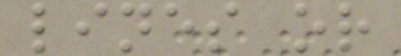lines or
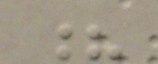?
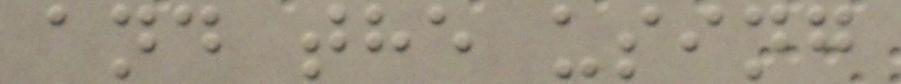and the using
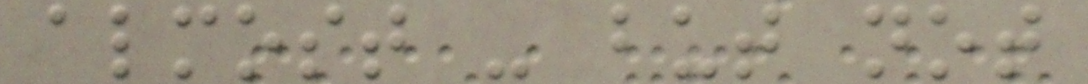almost - but not
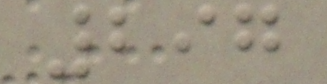297
